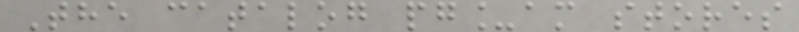The catalog pg_am stores
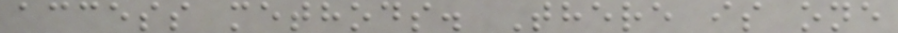access methods. There is one
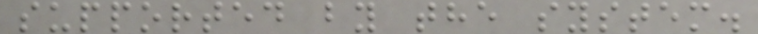supported by the system.
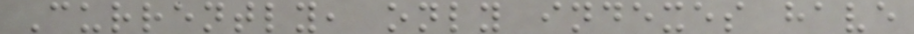Currently, only indexes have
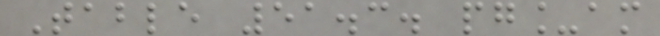Table 51.3. pg_am
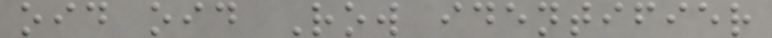oid oid Row identifier
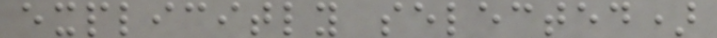explicitly selected)
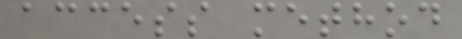access method
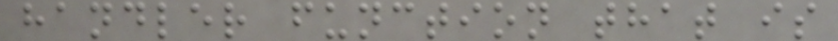handler function that is
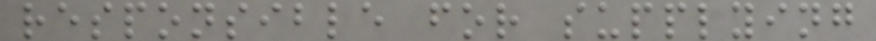responsible for supplying
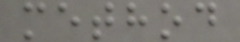method
